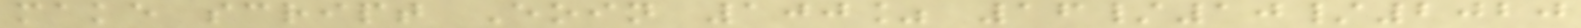make script Eoin 100% 16/10/2020
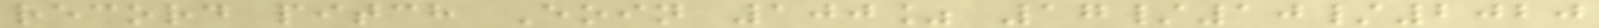record pitch Eoin 100% 17/10/2020
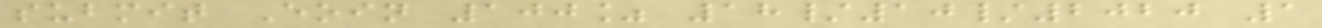submit Eoin 100% 18/10/2020 1
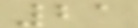21
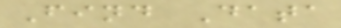Find Data
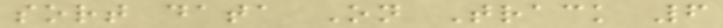sort data On Track 6
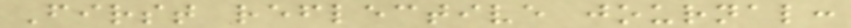First reflective journal:
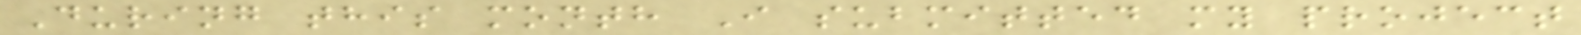During this month I submitted my project
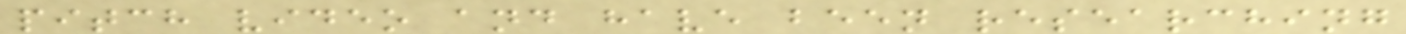pitch video and have been researching
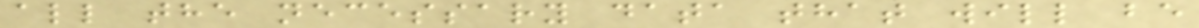all the necessary data that will be
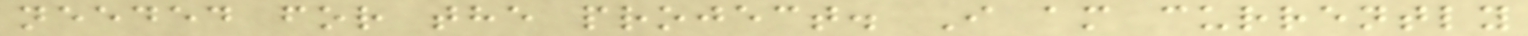needed for the project. I am currently
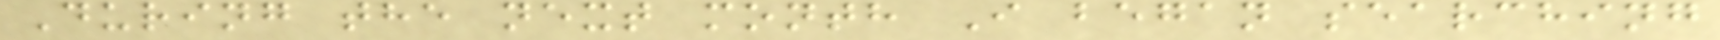During the next month I began searching
